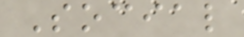Social
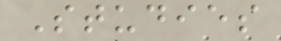Studies
